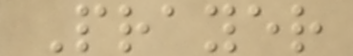Prayer
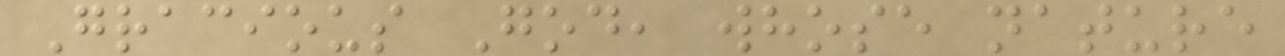Gracious God, whose nature
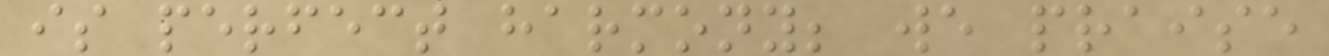is perfect harmony; we praise
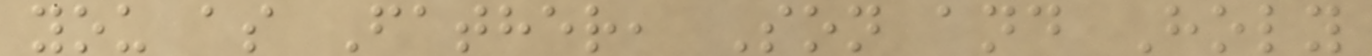you as Father, Son and Holy
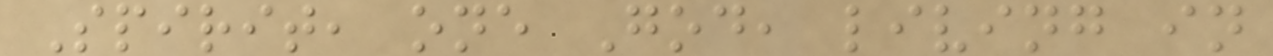Spirit, one God, living in
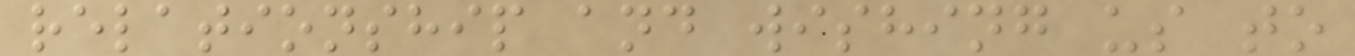relationship and wishing us to
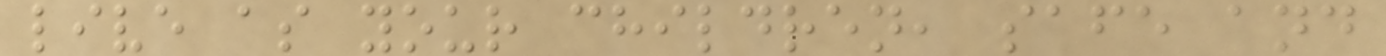live as your children, safe and
